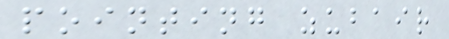pointing zubair
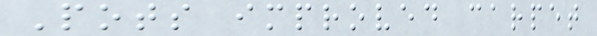Pots improved carpet
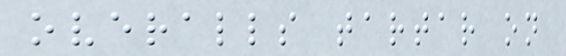overalls tartar on
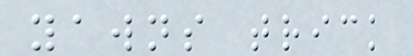yawns trick
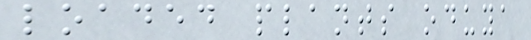loaded plants oduya
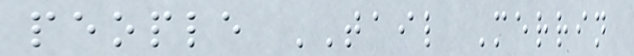people TAIL Merrin
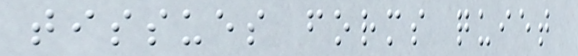tissues forms quiet
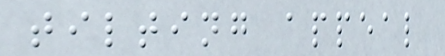tilting appeal
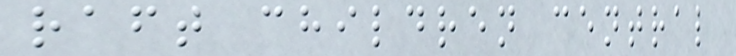raft children central
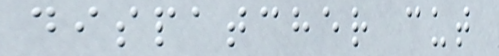dispatcher cut
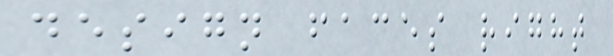design faces right
